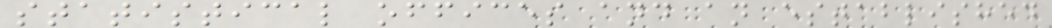statistical offices and an established
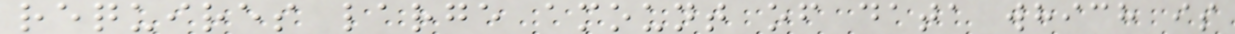requires large amount of data which is
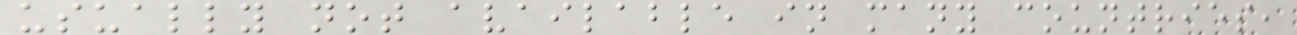usually not available in many countries,
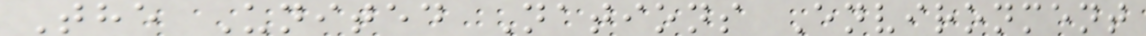The United Nations Environment
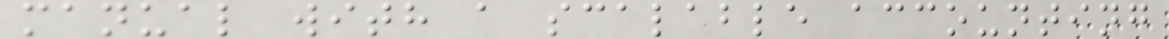manual with a scalable accounting
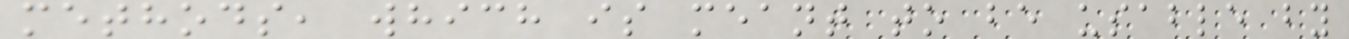methods, which is meant to be usable by
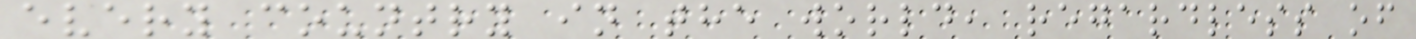every country in the world, regardless of
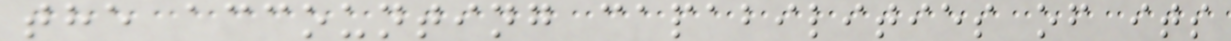the accounting capabilities of its
